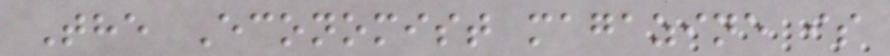The Economist magazine is
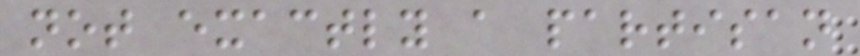not exactly a partisan
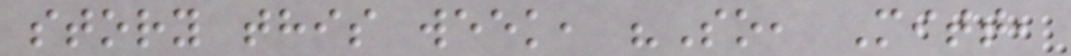story this week, "So, Mitt,
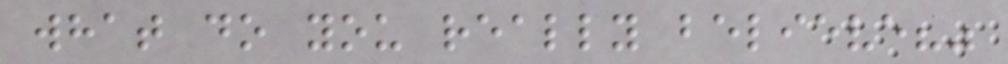what do you really believe?"
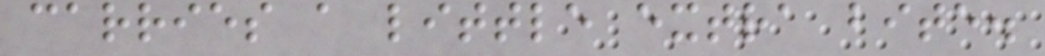carries a little extra bite.
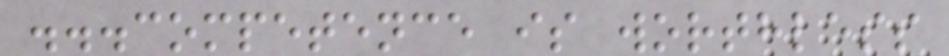...competence is worthless
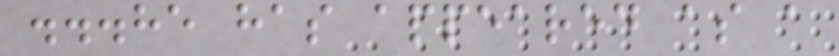...he has appeared as a
